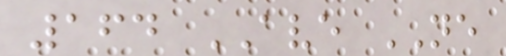164 AVE NE
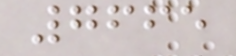7665
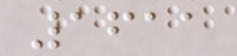1611
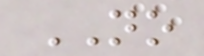NO
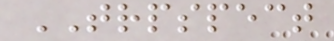TRPSPECT
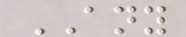ANY
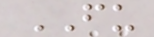FU
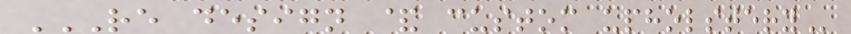RE DESIGN & CUSTOM UPHOLSTERY
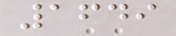1649
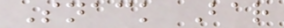Snack Bar
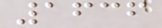1636
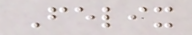Felix
